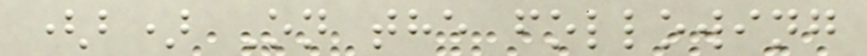(b) On the following
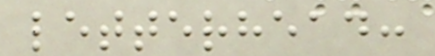letterhead:
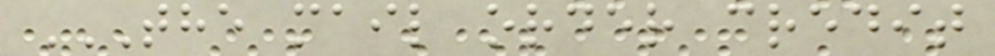THE MAIL ORDER CREDIT
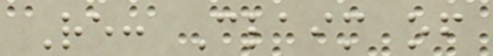Re: Claim of
